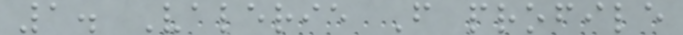1. Valerie F profile
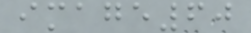image60
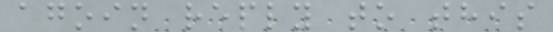agoin reply to this
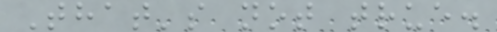That's not true.
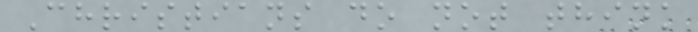Christians do not think
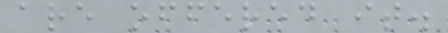are offered it.
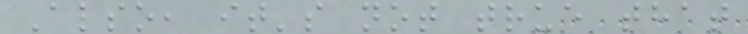Also, it's not true that
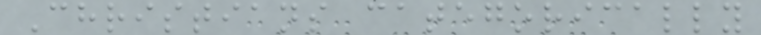Christians categorically
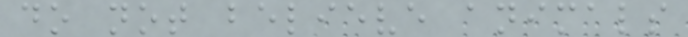do not believe animals
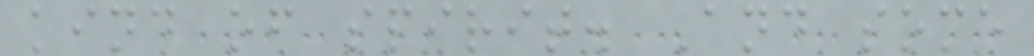kind of spirit. And some
